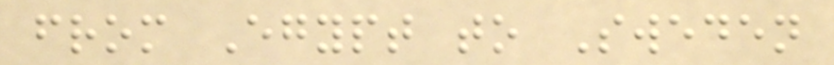from Egypt to Sweden
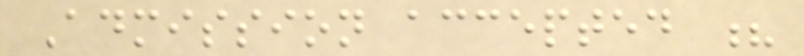Admission accepted ?
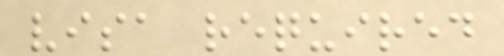visa required
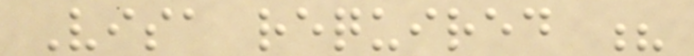Visa required ?
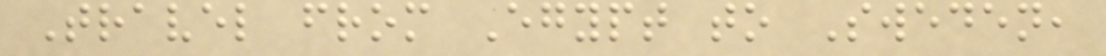Travel from Egypt to Sweden,
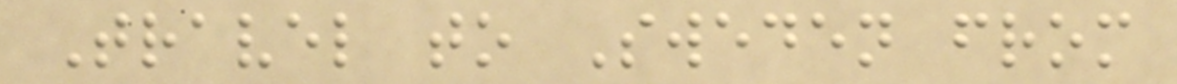Travel to Sweden from
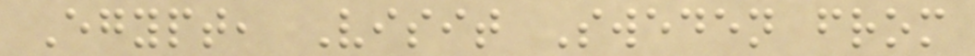Egypt, Visit Sweden from
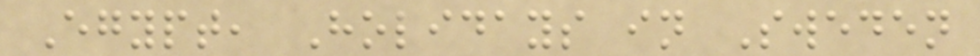Egypt, Holidays in Sweden
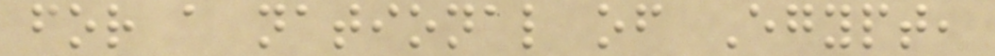for a national of Egypt,
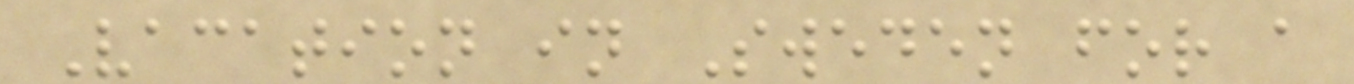Vacation in Sweden for a
